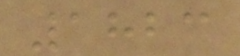1823
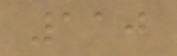110
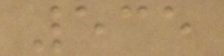535
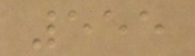555
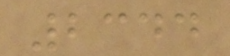2344
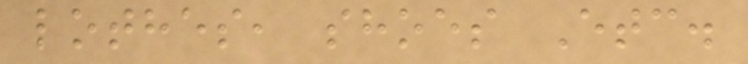lothes, shoes Etc.
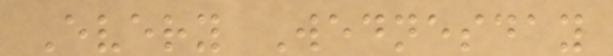Every Wednesday
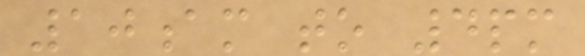10am to 4pm
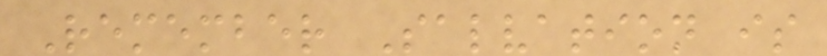Remember Salvation is
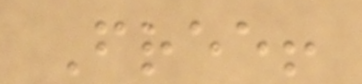Free!
